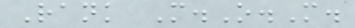Rank M.O.M.
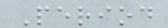Period
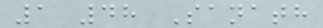1 48 Sanath
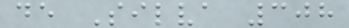de Silva 308
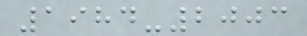1984-2003
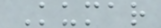Kumar
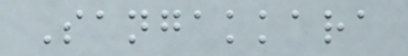Sangakkara
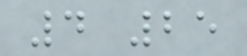4 25
